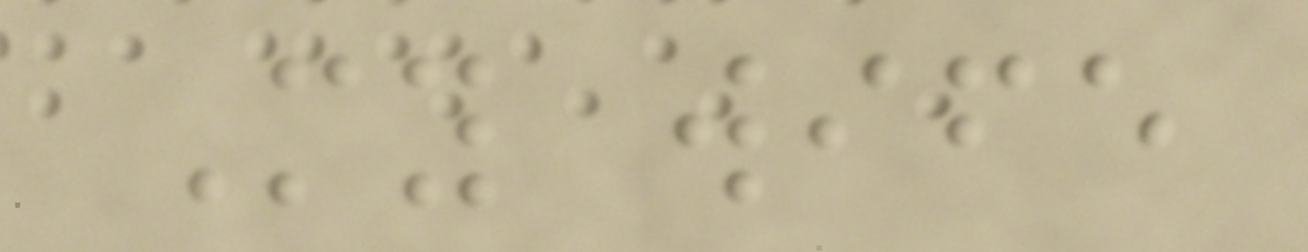My wife
